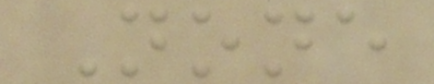None
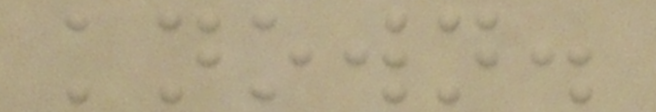known.
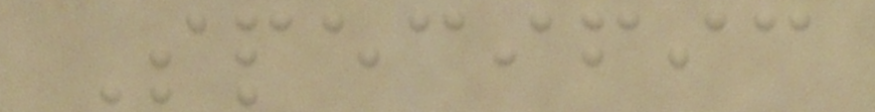Specific
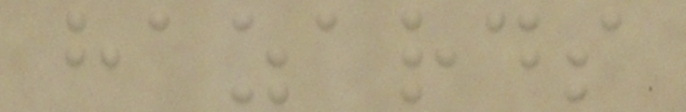hazards
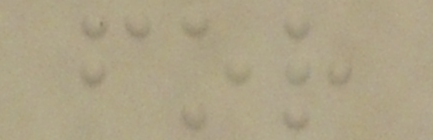for
